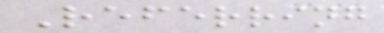Referring
